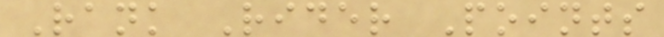Rank Rider Points
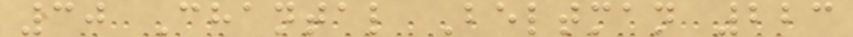30 Chantal Beltman 223
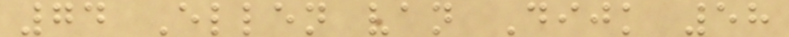74 Ellen van Dijk 58
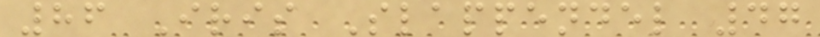86 Iris Slappendel 47
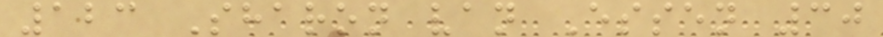123 Sharon van Essen 30
